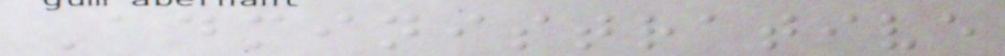Administrative
